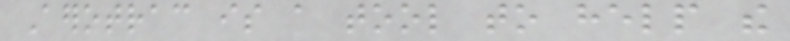Aerotrac is a tool to help the
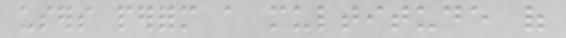users perform a multitude of
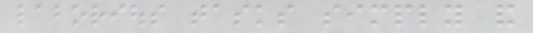laborious tasks simply and
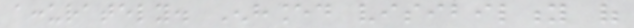accurately. Enhanced visibility of
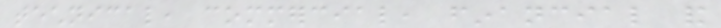technical, commercial, financial and
